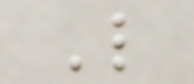L
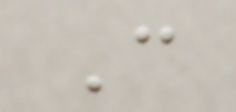C
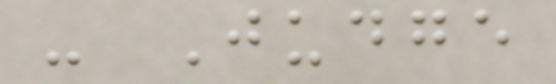- Judge
